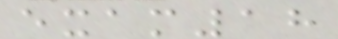exam18
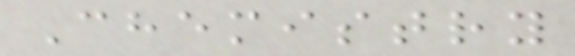Chemistry
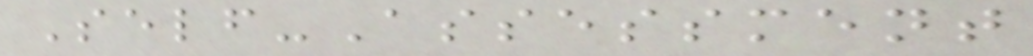Self-Assessment
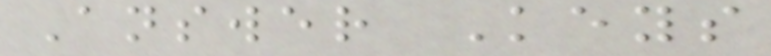Answer Keys
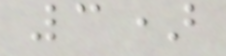3)
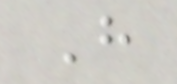H
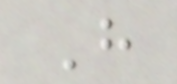H
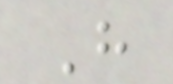H
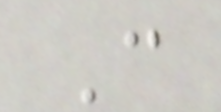C
